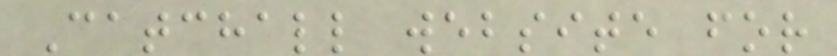Catchall website for
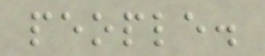people.
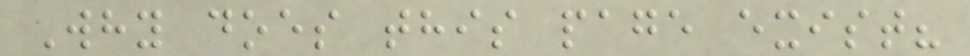Why does this page exist?
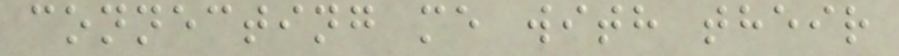connecting me with their
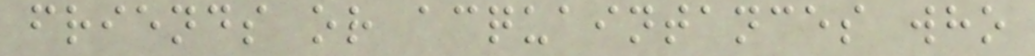friends or acquaintances who
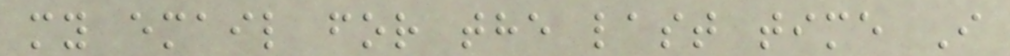my email for the last time I
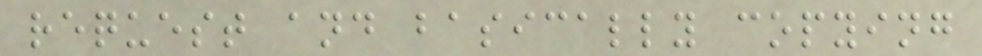request and basically copying
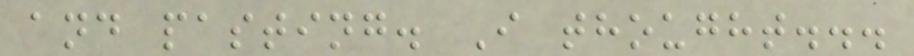and pasting. I thought...
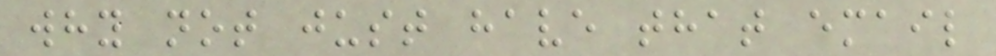why not just have that email
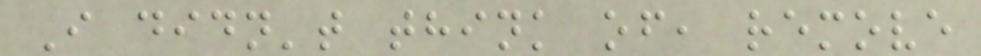I didn't think of, remove
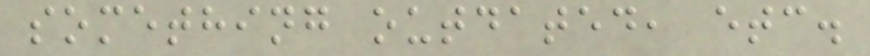something outdated, etc.
